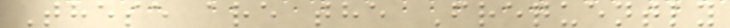These are the Frequently
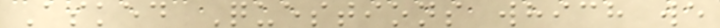Asked Questions which we
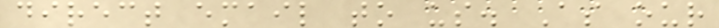direct email to us. As our
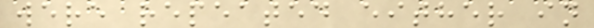were repeated either in
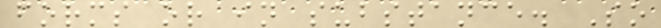forms or in substance. So
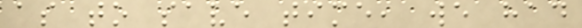as to save time, we had
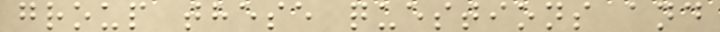group these questions and
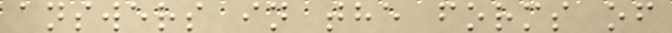answers in the forms of
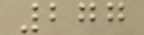277
